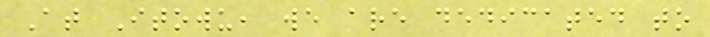At Itowu, we are dedicated to
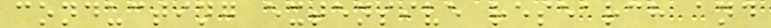conducting extensive research and
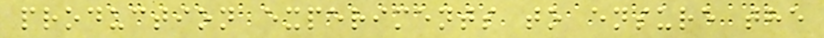production experiments to ensure the
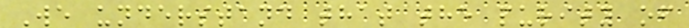We understand that the purity of
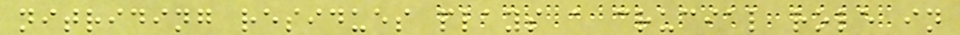nitriding residues plays a crucial role in
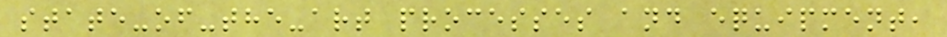state-of-the-art processes and equipment,
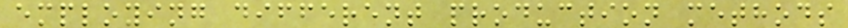employing different production methods
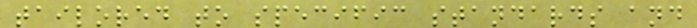tailored to specific standards and
